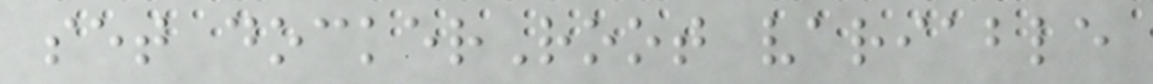set dockerRoot variable
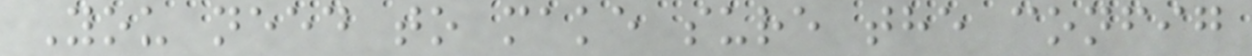You need to make sure the config
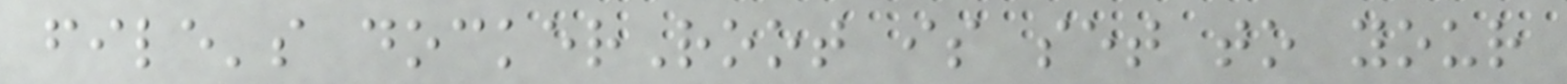file's dockerRoot is set to your
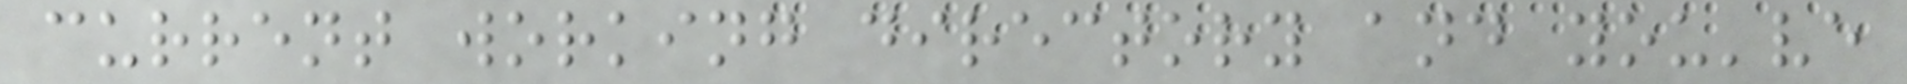current working directory and you've
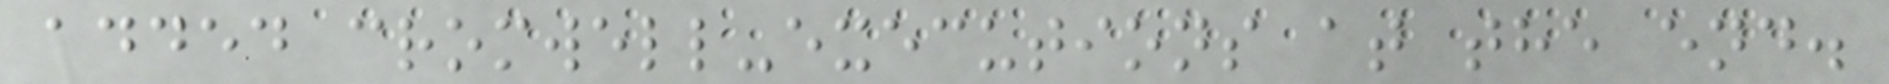added cromwell-executions at the end.
